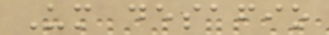Um desafio
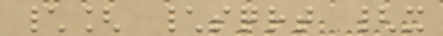\[ \sqrt {x
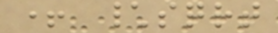+ \sqrt
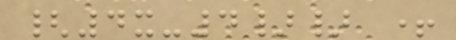{4x-4}} +
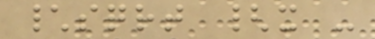\sqrt {x -
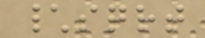\sqrt
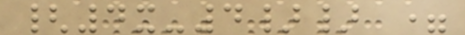{4x-4}} =
